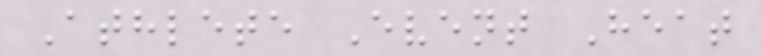Athlete Event Heat
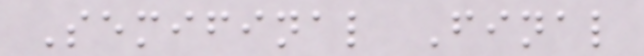Semifinal Final
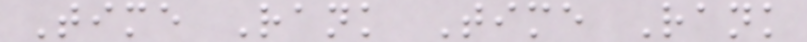Time Rank Time Rank
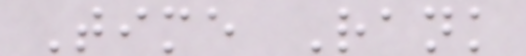Time Rank
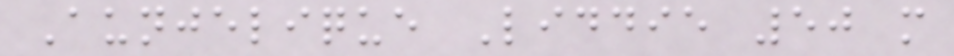Aunjelique Liddie 50 m
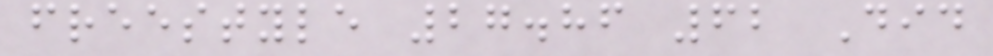freestyle 27.86 62 Did
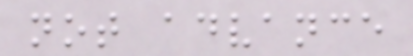not advance
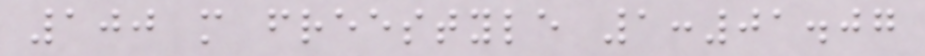100 m freestyle 1:01.07
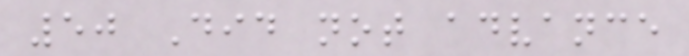50 Did not advance
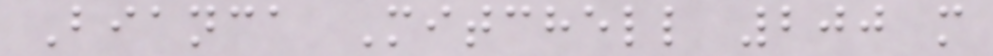Bianca Mitchell 200 m
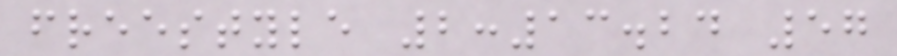freestyle 2:13.24 57
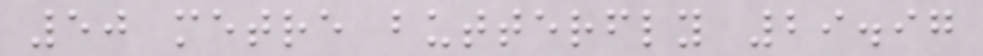50 metre butterfly 29.97
